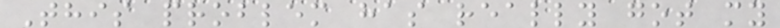This problem has really got my
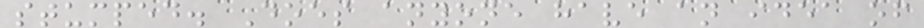stumped. Does anyone have an idea of
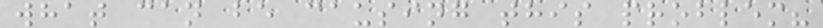what can be causing this problem?
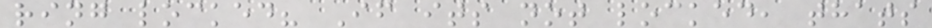ring locked? If its not locked, thats
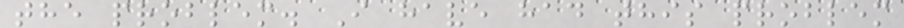the problem. I have had this problem
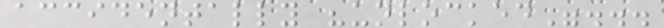accidentally "unlocked"...
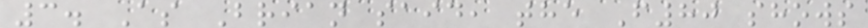3. As Brian said, the F80 shows
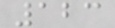123
